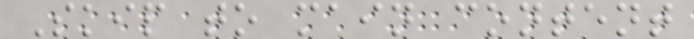Skip to main content
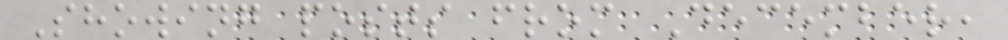Showing posts from December,
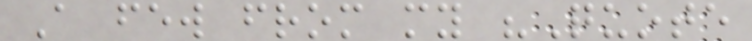A few from my "Quote
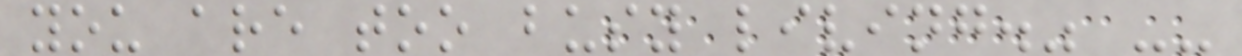you are too busy living." --
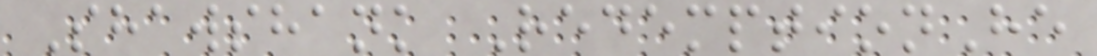Shawshank RedemptionHe
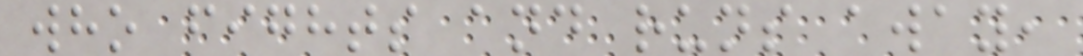who fights and runs away,
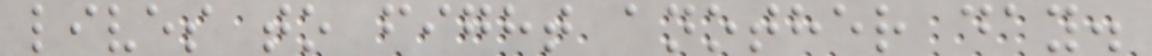lives to fight another day.
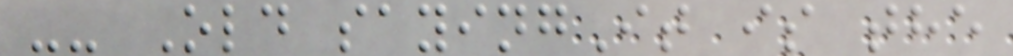-- Old sayingIt is the
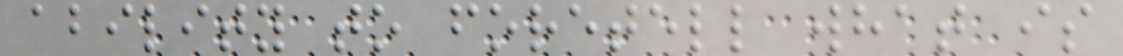ability to foretell what is
